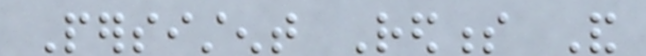Persistent Redness And
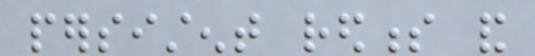persistent redness and
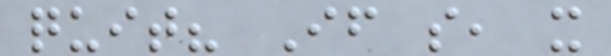quit? If so, it
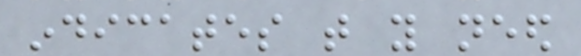indicates that you need
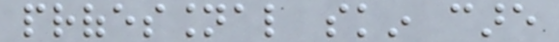professional skin care
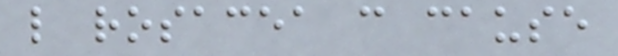like rosacea can cause
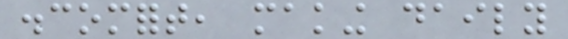discomfort, making daily
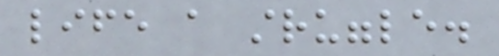life a struggle.
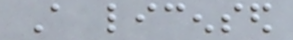A licensed
